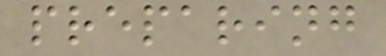preparing
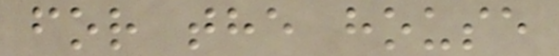for the house
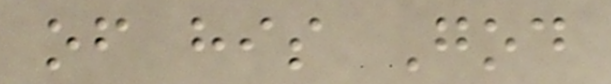of his God
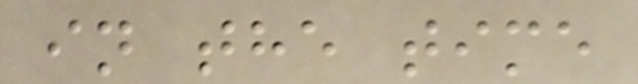in the time
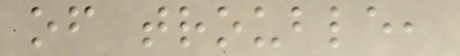of trouble,
